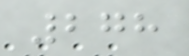278
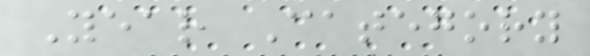Year Category
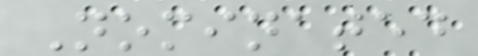Nominated
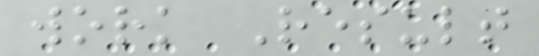work Result
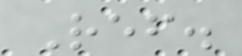Ref.
